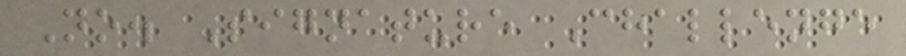No. Signature Challenge
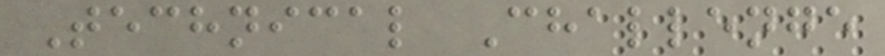Technical Challenge
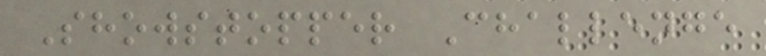Showstopper Challenge
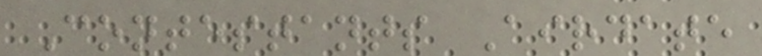Contestants Airdate
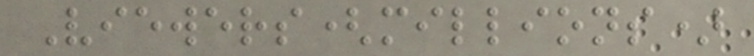Viewers(millions)
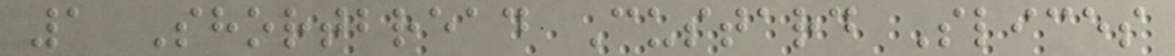1 Shortbread Custard Slices
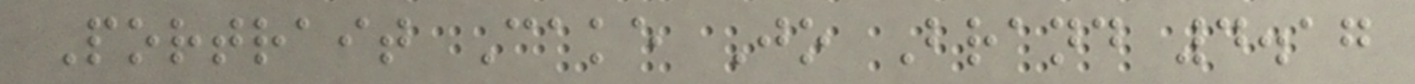Portrait Cake Jo Brand 4.17
